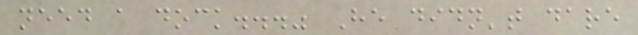need a dock..." He didn't dare
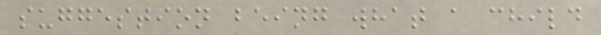suggestion being what a child
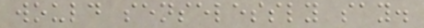would senselessly say.
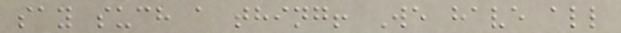say such a thing! We have all
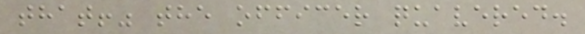that!" the officer quavered.
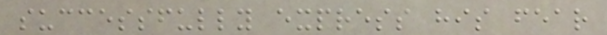successfully express his fear
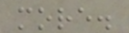more.
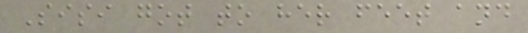Sisi got to her feet and
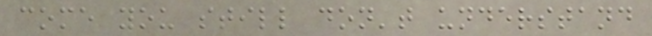come you still don't understand
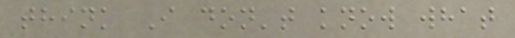think I don't know what
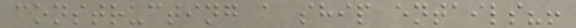constructing a ship entails?!
